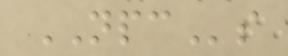NPCs
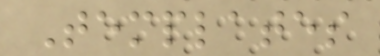Templates
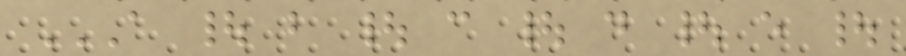A | B | C | D | E |
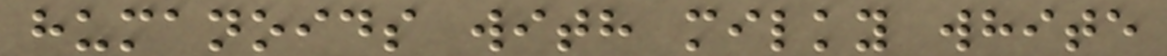humanoids with milky white
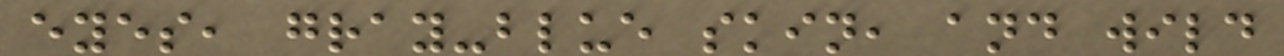eyes, gray-blue skin, and wild
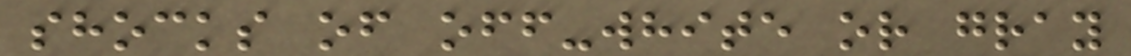shocks of off-white or gray
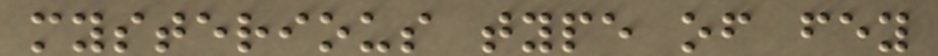mysterious type of fey
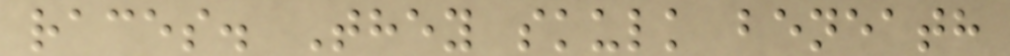races. They skulk beneath
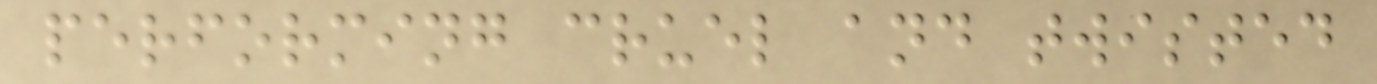performing cruel and twisted
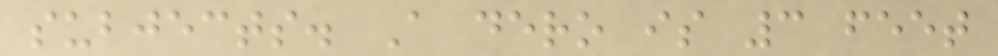subjects. A dero is 3 feet
